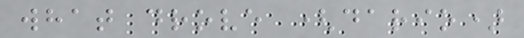what drove (dario)
